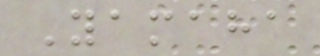Yamaha
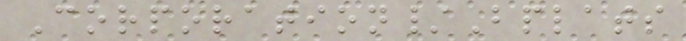Corporation/Bplats
